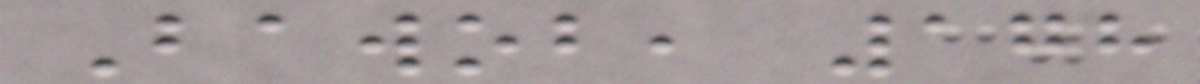Bawob, 178
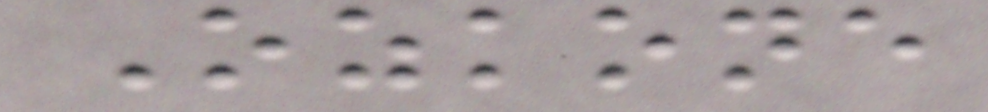Ozkone
